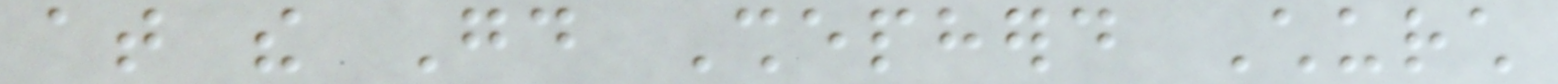at the Good Shepherd Church
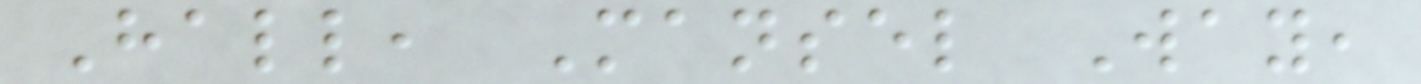Hall, Mansel Way,
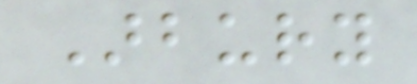Arbury
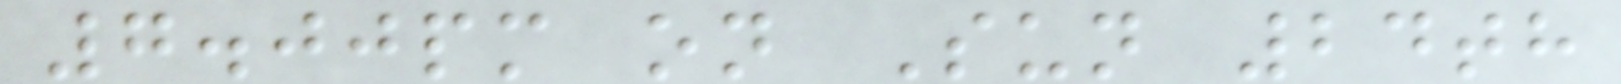7.00pm on Sun 24th
